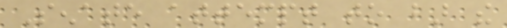Senate attempt to bar the
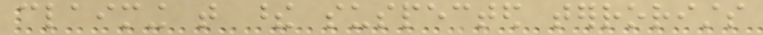claiming that these suspected terrorists
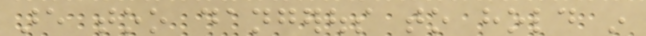are too dangerous to hold in
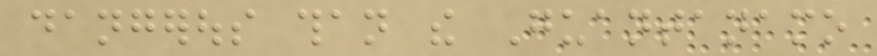dangerous than the Guantanamo
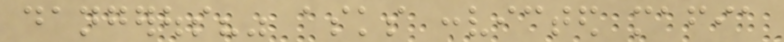dangerous?" asks convicted mafia
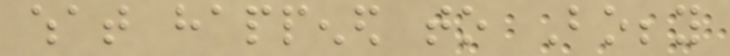what happened to Bobby
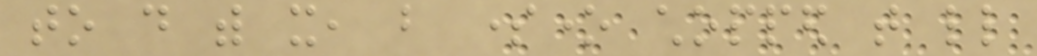to do with it, but someone chopped that little
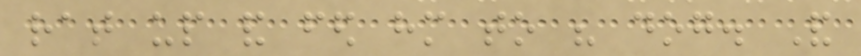rat up and fed him to his dog. And
